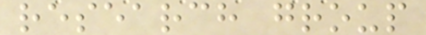research group
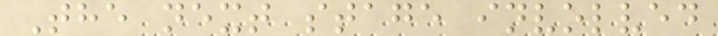The next stage involved
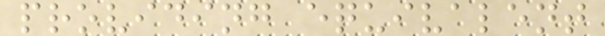providing equivalent
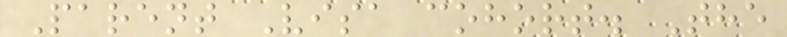Parent Visa cohort. The
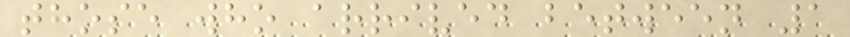those who arrived between 1
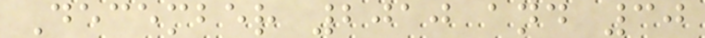December 2010 and 30
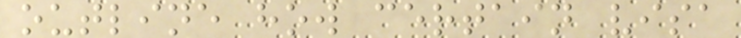outline how certain visa
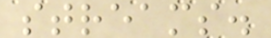streams.
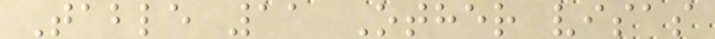Table 11 Other visas
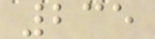235
